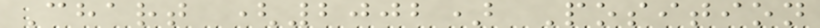Chart (2002) Position
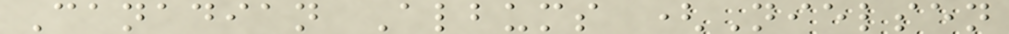Canadian Albums (Nielsen
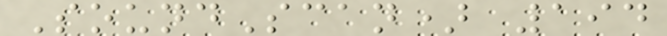SoundScan) 194
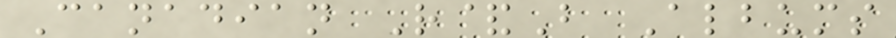Canadian R&B Albums
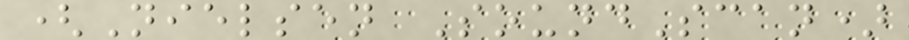(Nielsen SoundScan)
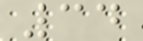34
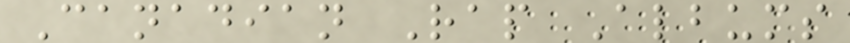Canadian Rap Albums
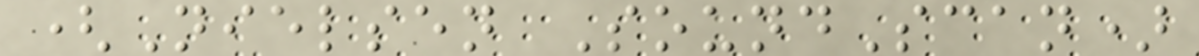(Nielsen SoundScan)
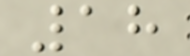18
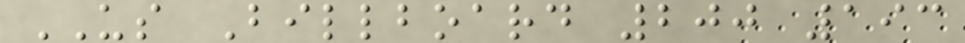US Billboard 200 193
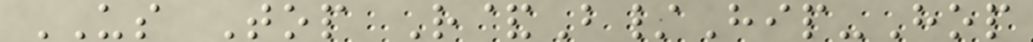US Top R&B/Hip-Hop
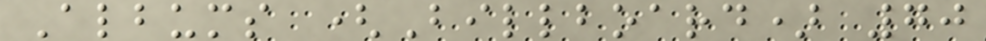Albums (Billboard) 70
